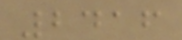2416
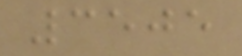3505
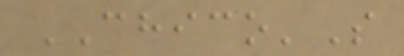CHICO'S
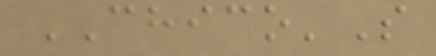CHICO'S
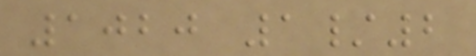1020 1/2
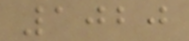1020
